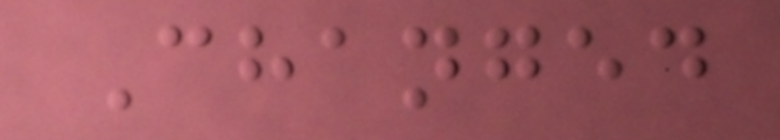Changed
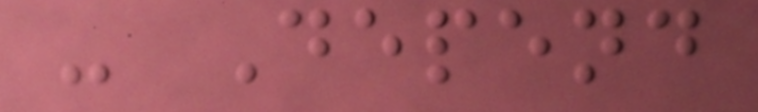- Depend
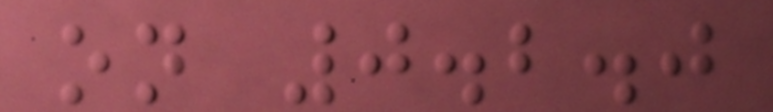on 0.2.0
